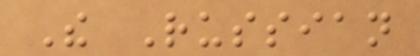The Russian
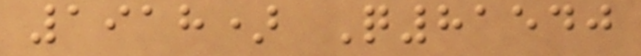1918) Q81540
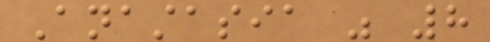Anastasia was 8
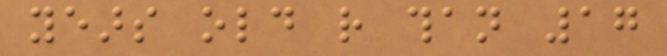years old rather than 17
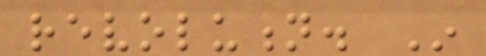revolution. In
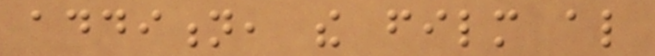addition, the film also
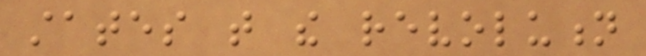states that the revolution
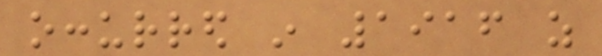occurred in 1916 as
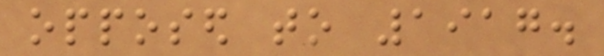opposed to 1917.
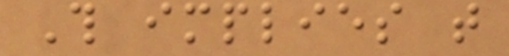This implies that
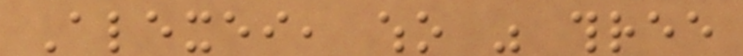Alexei, who was three
